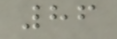86
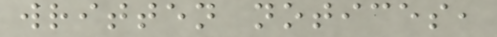written notices,
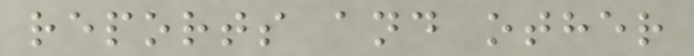reports and other
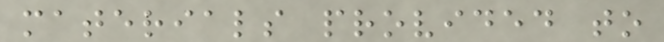materials provided to
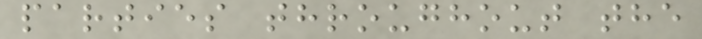parties throughout the
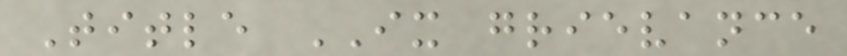Title IX grievance
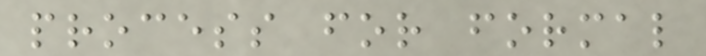process for formal
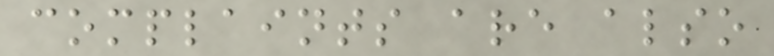complaints are also
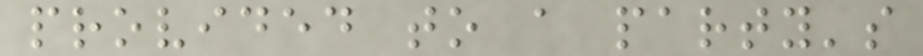provided to a party's
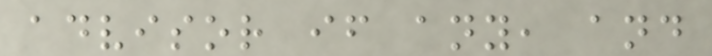advisor if any, and
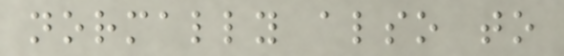normally also to
